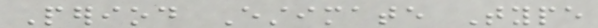Period Estimate Type
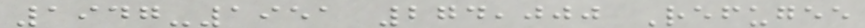1947-1951 274,000 Refugee
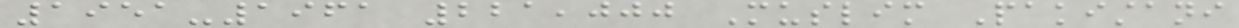1951-1961 221,000 Muslim Pakistani
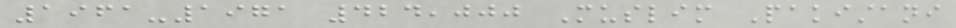1961-1971 424,000 Muslim Pakistani
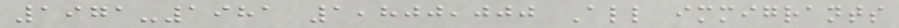1971-1981 1,800,000 All immigrants
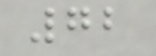72
